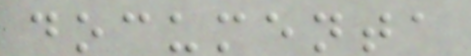documenta
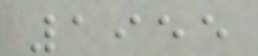1955
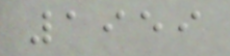1959
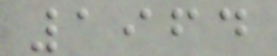1964
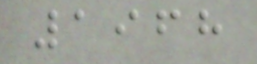1968
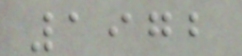1972
